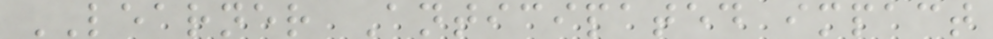LEARNER Anticipated impact
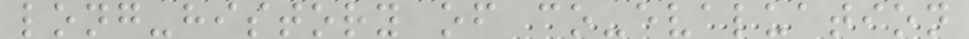long-history of co-evaluation
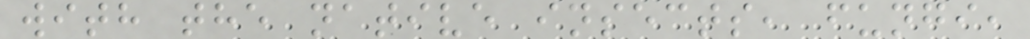with the native insects, fungi,
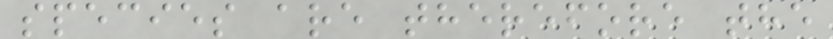species are therefore the
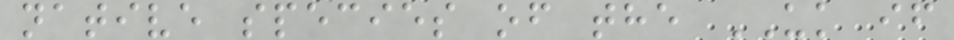native species of the UK if
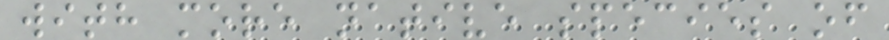with more native species of
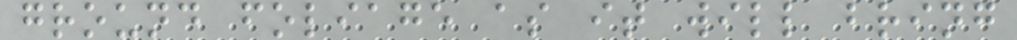ground foliage as it will bring
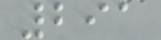291
